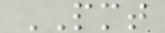PMT
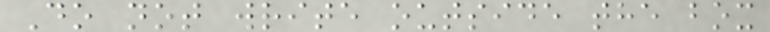Do not write outside the box
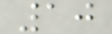10
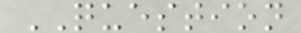QUESTION
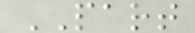PART
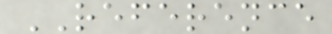REFERENCE
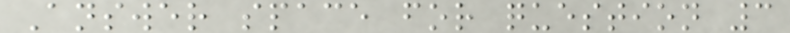Answer space for question 3
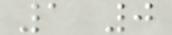1 0
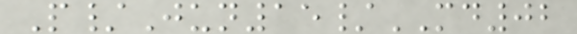P/Jun15/MD02
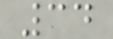34
